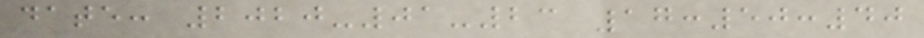date: 2020-01-23 17:50:40
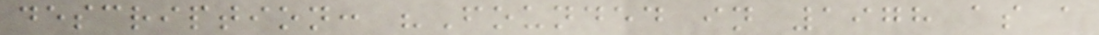description: "Founded in 1978 as a
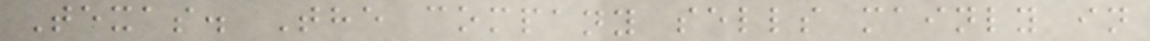Texas. The company sells mainly in
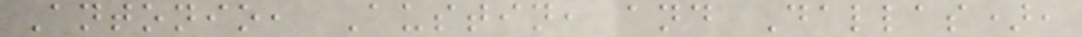Antonio, Austin, and Dallas),
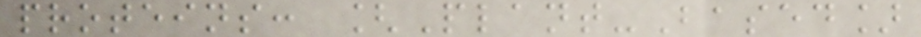proteins: [Plant-Based]
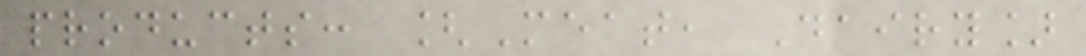products: [Meat, Dairy]
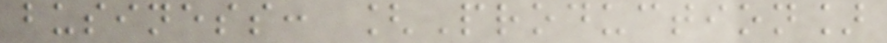business: [Production]
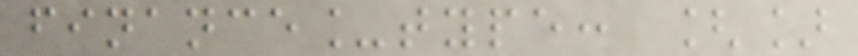finance_type: []
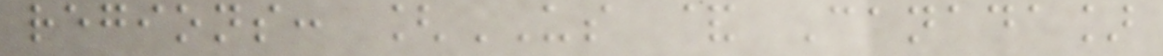regions: [US & Canada]
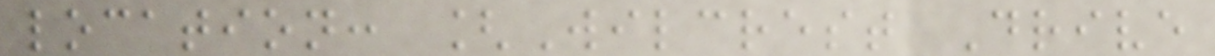location: [Wilcrest Drive
